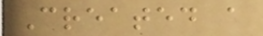Created a
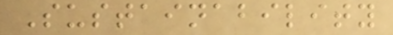Sustainability
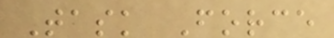Task Force
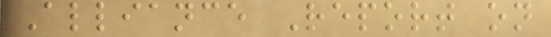Alliance Report on
